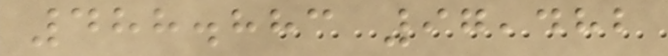488.883 97,482
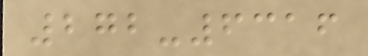272-6316
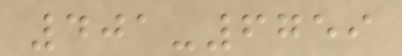401-6759
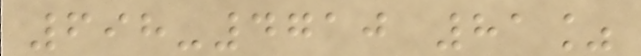698-4710 81%
